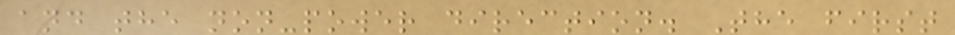and the non-power direction. The first
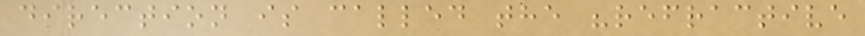direction is called the "refractive
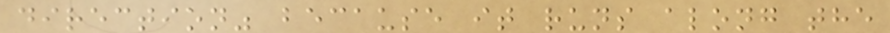direction" because it runs along the
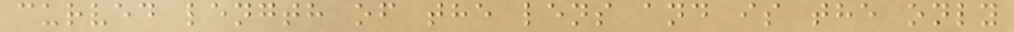curved length of the lens and is the only
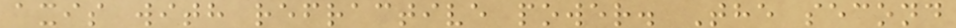axis with refractive power. The second
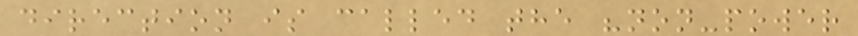direction is called the "non-power
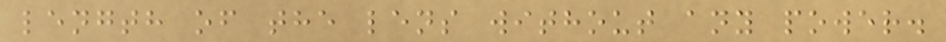length of the lens without any power.
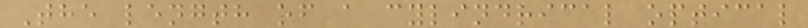The length of a cylindrical optical
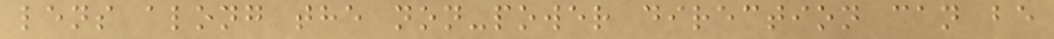lens along the non-power direction can be
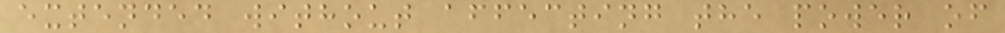extended without affecting the power of
